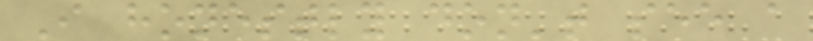I honestly don't see a
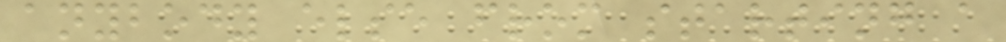anybody else from starting a
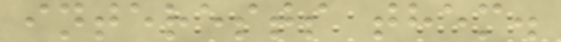interests them.
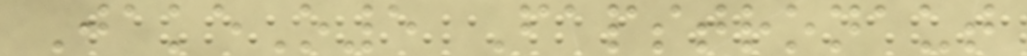JakeO5 Fapstronaut
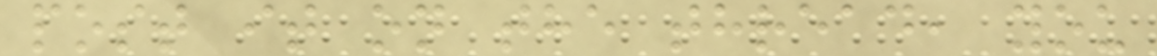post it on the thread, you
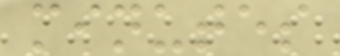minutes
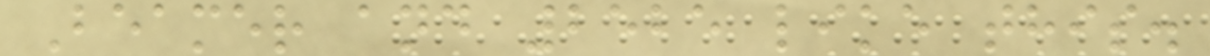Beamer and 2525 like this.
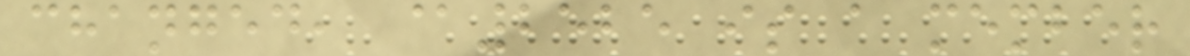changed, @2525 is a member
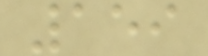159
